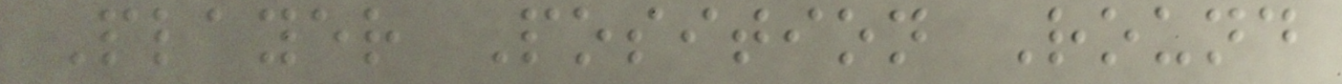Player Position Round
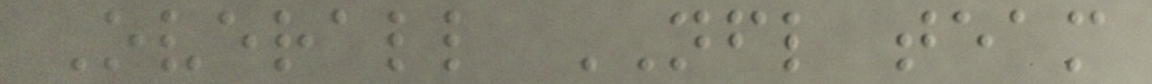Overall NFL team
